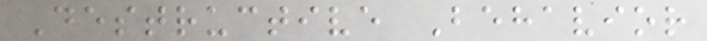Destructive Behavior
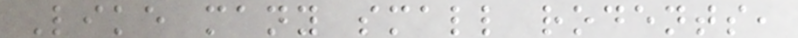Like many small rodents,
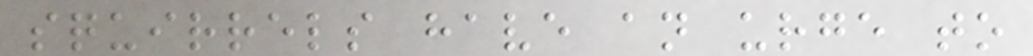squirrels have an urge to
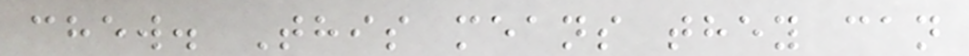chew. This means they can
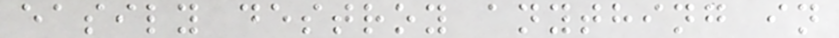easily destroy anything in
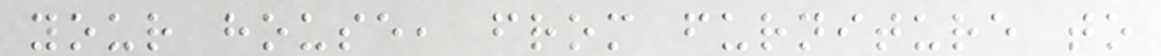your house, from furniture to
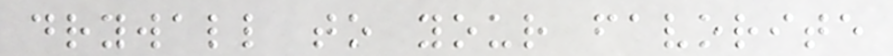drywall to your favorite
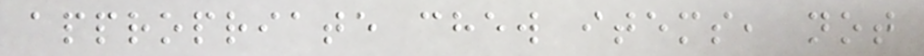appropriate chew items, not
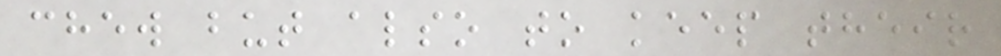chew but also to keep their
